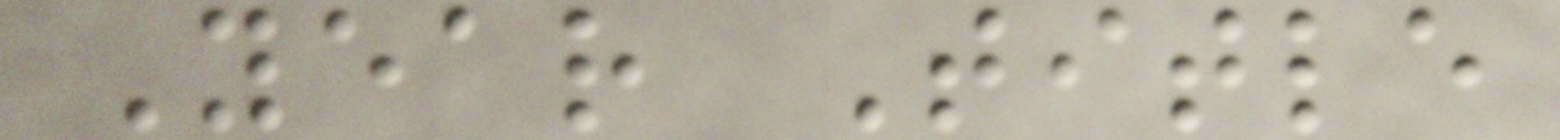Year Title
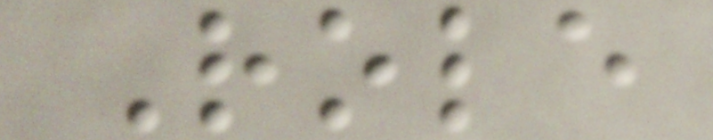Role
